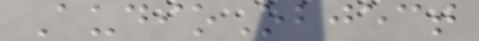AudioObject
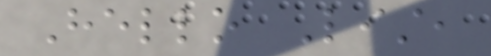Hello List,
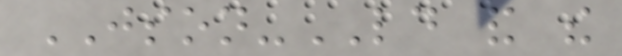JSON-LD and the
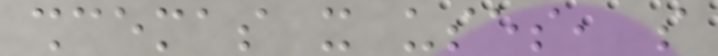shcemas it uses, so
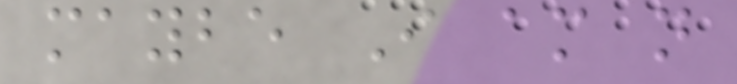maybe I am not
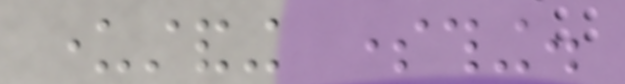understanding something.
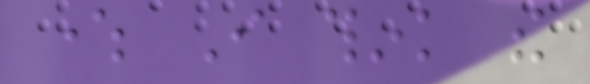where I think the
